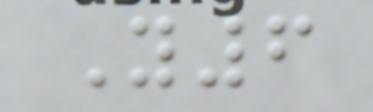Y6
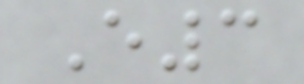E3
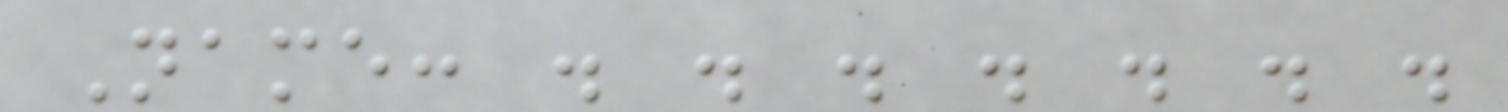Name: . . . . . . .
